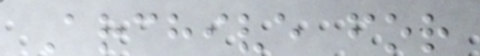Archive for
